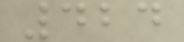424
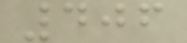406
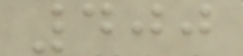400
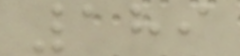189
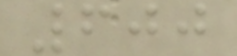600
